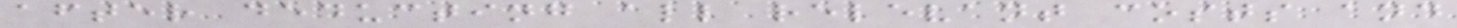after deducting all relevant costs and
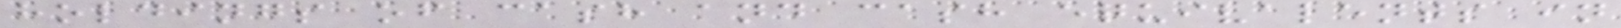holdings of cash and cash equivalents in
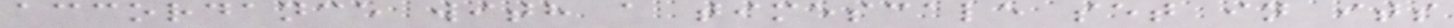accordance with a timescale set in its
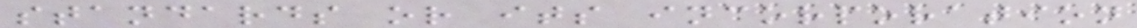standards or its incorporation
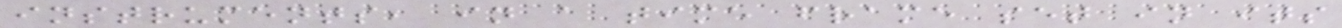instruments, in a time frame set in its
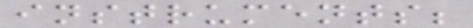instruments;
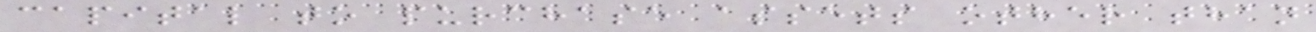capital to purchase assets other than
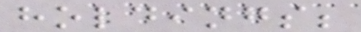holdings;
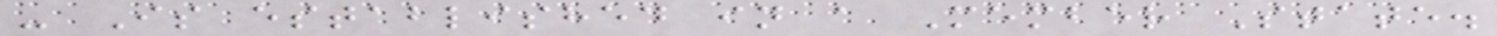- Is established in a Member State.
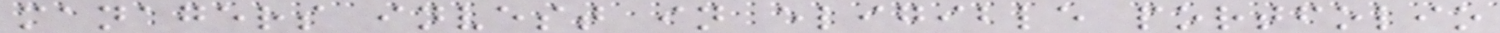managers invest in eligible portfolio
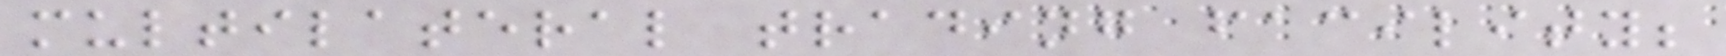multilateral trading facility;
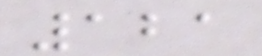121
